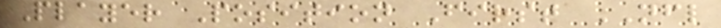Player Position First NFL
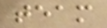team
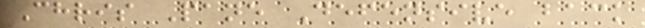Chris Pane Defensive back
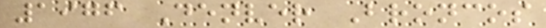1976 Denver Broncos
